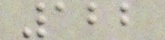122
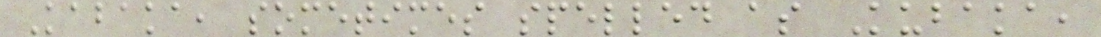Kabaka, sometimes spelled as Kubaka,
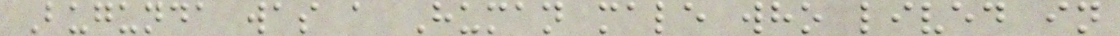Bugunda was a Human male who lived in
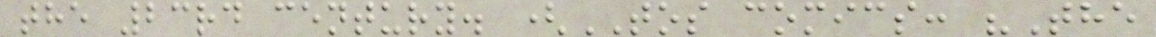the 23rd century. (TOS comics: "The
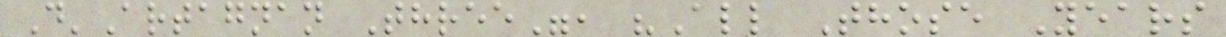D'Artagnan Three", "All Those Years
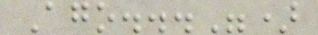Ago...")
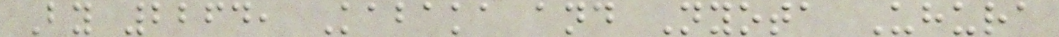By 2264, Kabaka and Nyota Uhura
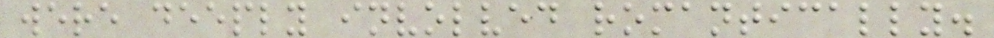were deeply involved romantically.
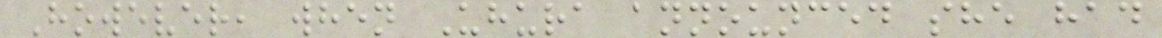However, when Uhura announced she had
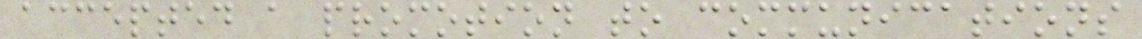accepted a promotion to communications
